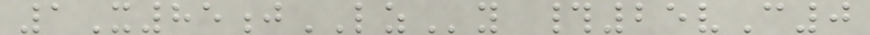1X85jLZy #25vC0
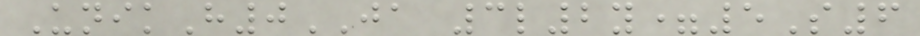UnikH0JA 3l2y=5S6
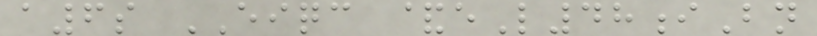a6s EIQC &eL48iBn
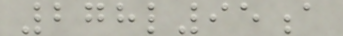278l95a
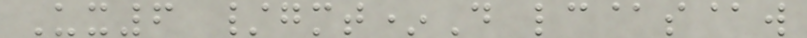Ux6 /gmt*D lc@s@w
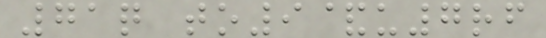71q to9&u7rf
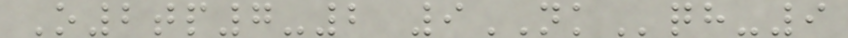O2tp7-2 9NKqh-9
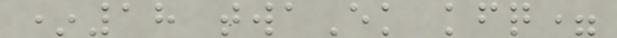*18 twaEk kfq=
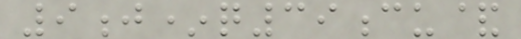9j*q39cu&
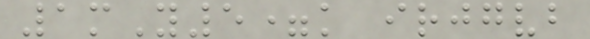1mY5=k irjgvb
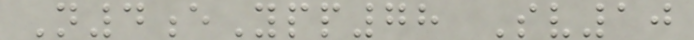N4eYpp78 Sv10
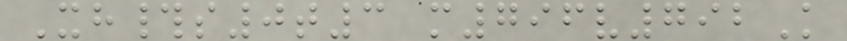Xh#s0t3 m796v792K
